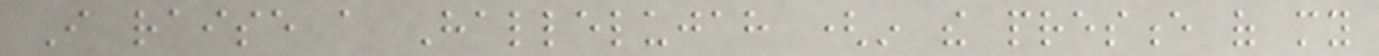I raise a Hallelujah (in the presence of my
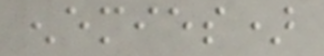enemies)
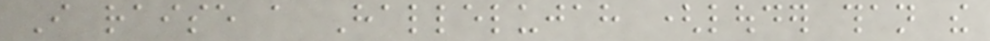I raise a Hallelujah (louder than the
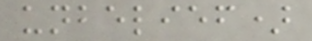unbelief)
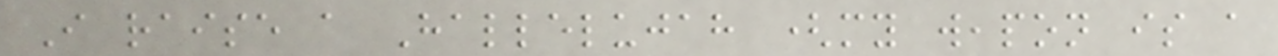I raise a Hallelujah (my weapon is a
